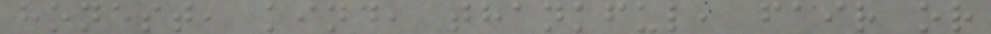honest, kind, thankful, fair or
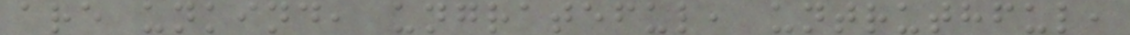are unkind, ungrateful, untruthful,
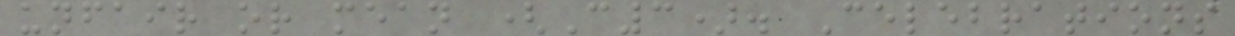unfair or mean (C3). Celebrations
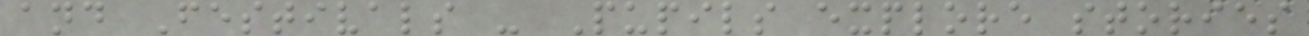and Festivals - Pupils explore stories
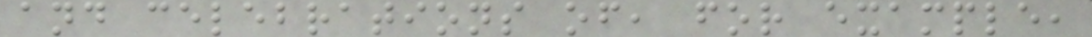and celebrations of, for example,
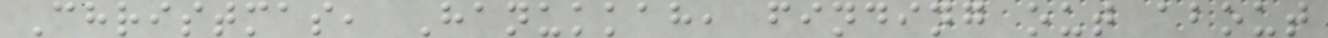Christmas, Hanukkah, finding out about
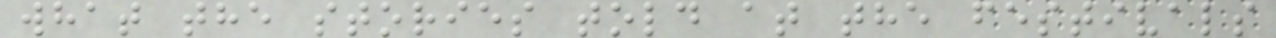what the stories told at the festivals
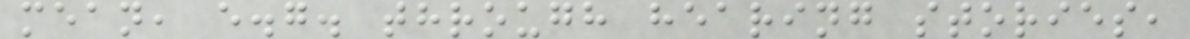mean, e.g. through hearing stories,
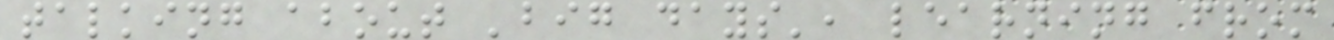talking about 'big days', learning from
